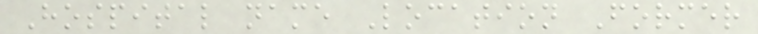Hospital name Location Former
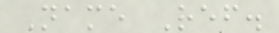Name Ref.
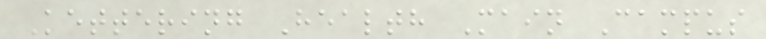Kettering Health Main Campus
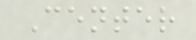Center
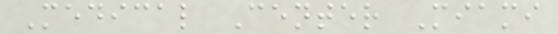Medical Center Miami
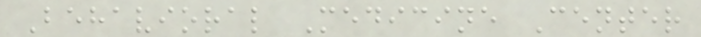Behavioral Medicine Center
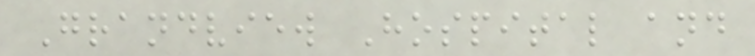Grandview Hospital and
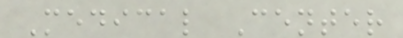Medical Center
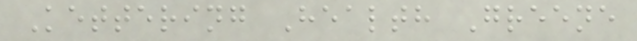Kettering Health Greene
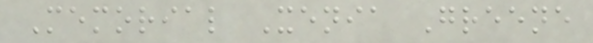Memorial Xenia Greene
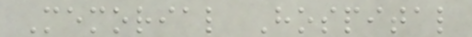Memorial Hospital
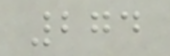274
